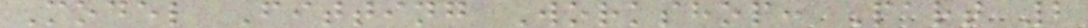Model Fitting Workshop: Part 2
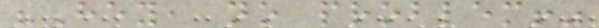"Hey, no problem!"
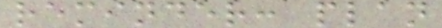reminder: plan
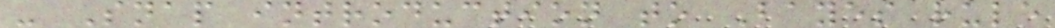- Snap introduction to Bayes rule
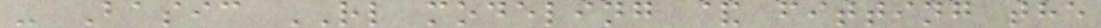- Basic RL modeling & fitting the
